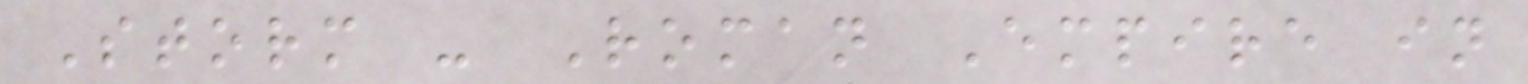Storm - Roman Empire in
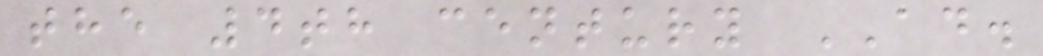the 4th century AD.
